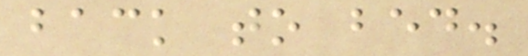back to bed.
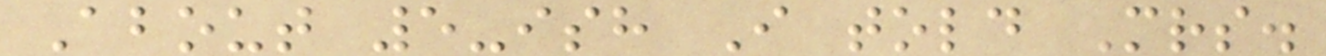About 5-ish I told Mrs.
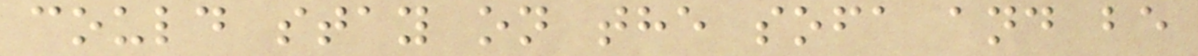could stay on the sofa and be
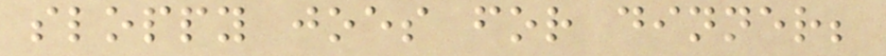sloppy joes for dinner;
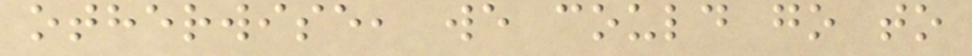otherwise, we could go to
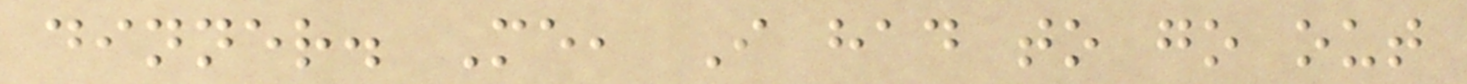dinner. Me, I had to go out
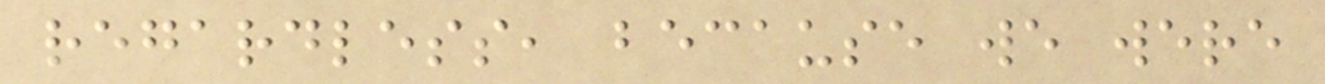regardless, because we were
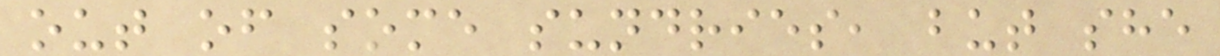out of some sundries, but she
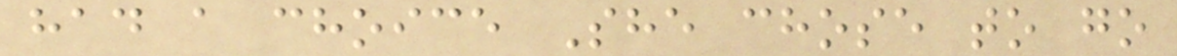had a choice She chose to go
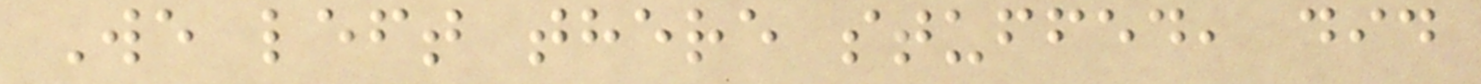We left there stuffed, did
